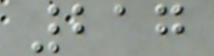217
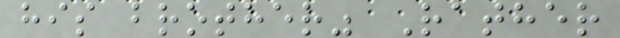his brother" Rather
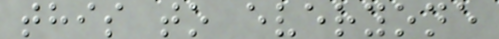this to everyone
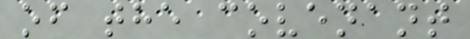of the covenant
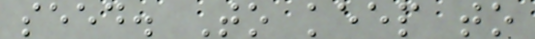seed. To keep to
